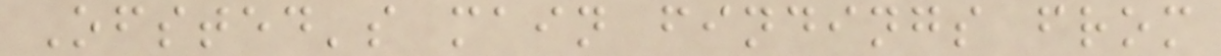Ofsted's main findings from
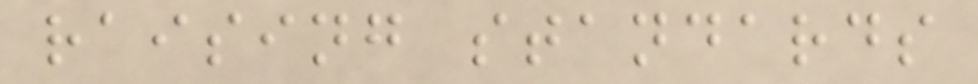raising standards
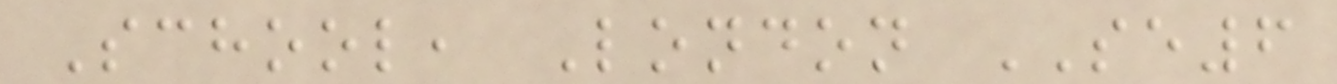School, London SE6
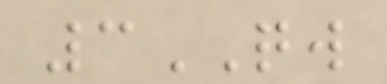3QW
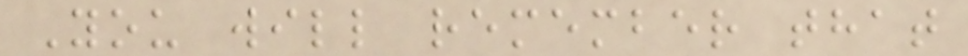You will remember that
